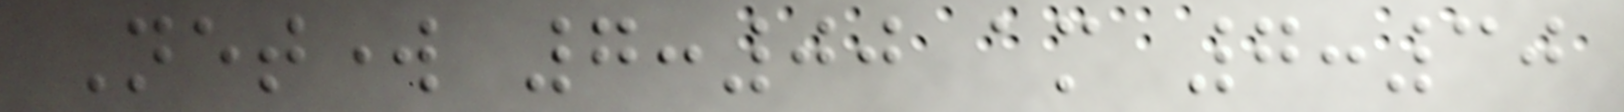Network 7:00 am 7:30
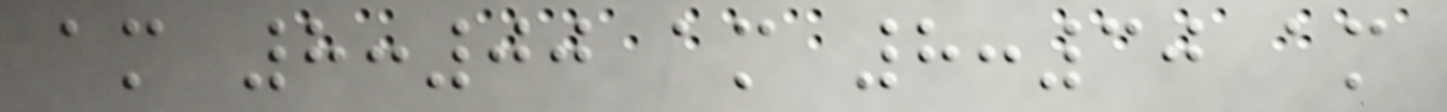am 8:00 am 8:30 am
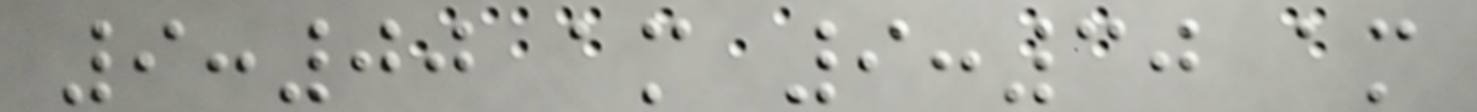9:00 am 9:30 am
